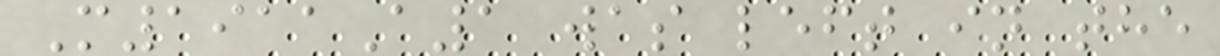M1911A1 was left in the
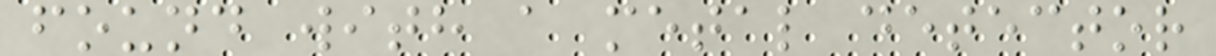found with a metal detector
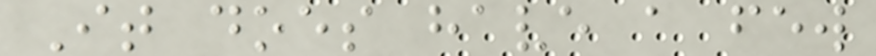It does have a few
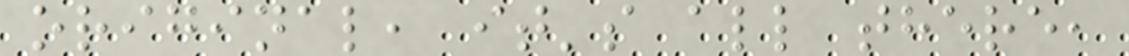original, it's all there,
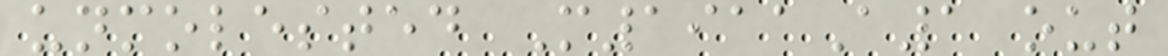unmolested M1911A1 out
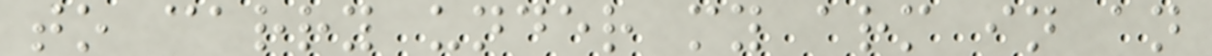to carry under my arm in an
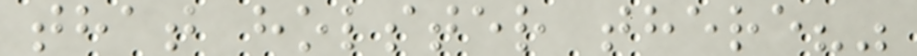that holster there?"
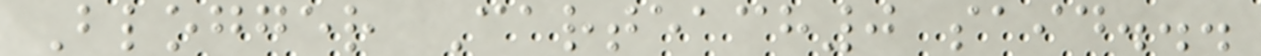Blogger Carteach0 said...
